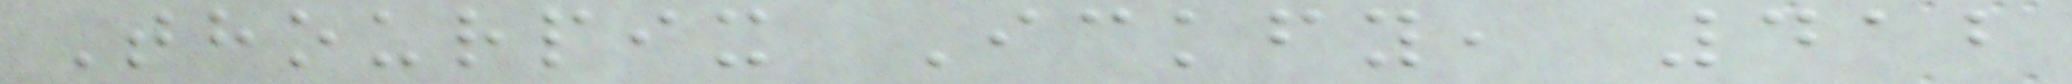Thourpix Ickfy, 412
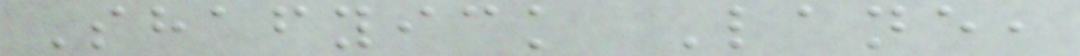Shafyick Lane,
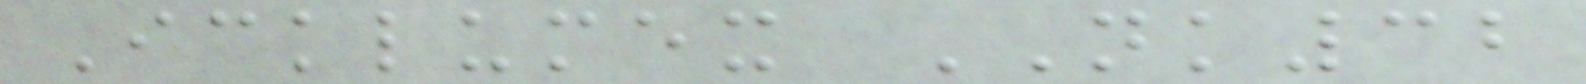Icklumex NK32
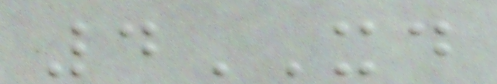4XD
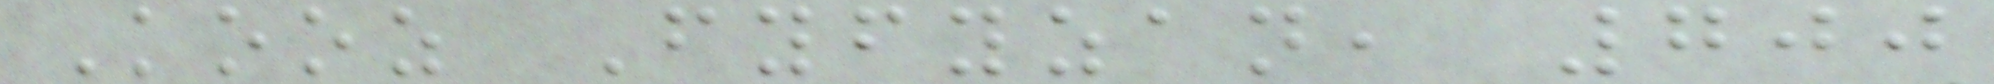Kooz Fyfyzan, 700
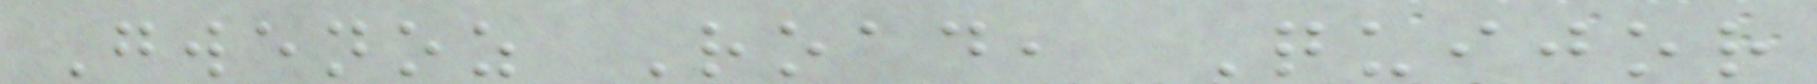Gwenoz Road, Quijor
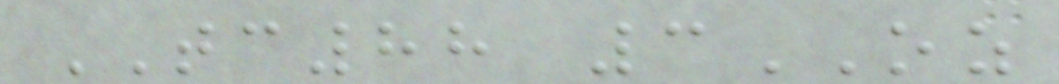TC88 3OZ
